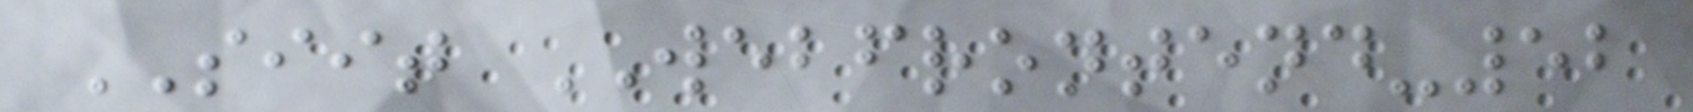SIIT WEBFRONTEND-52
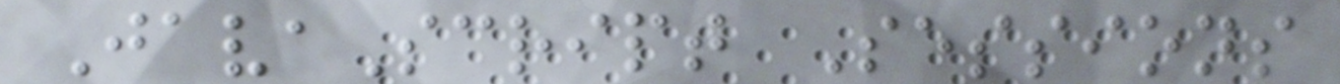JavaScript Sessions
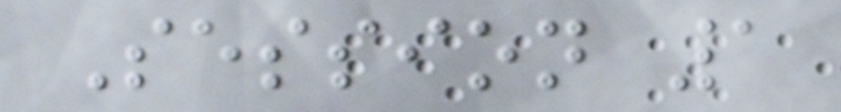Session 1
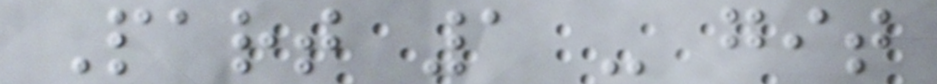Part 1 - git
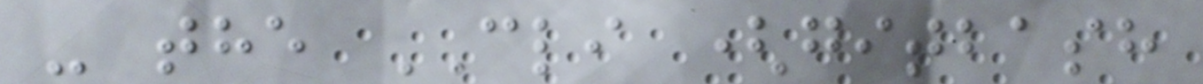- the CLI (gitbash
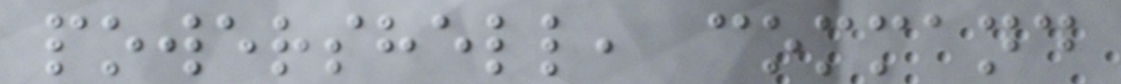powershell, command
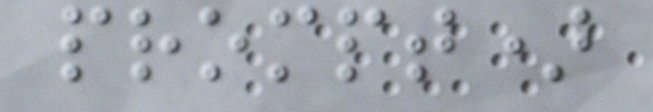prompt)
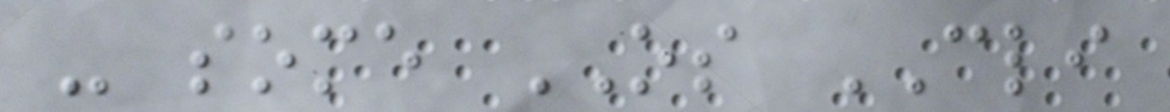- some OS CLI
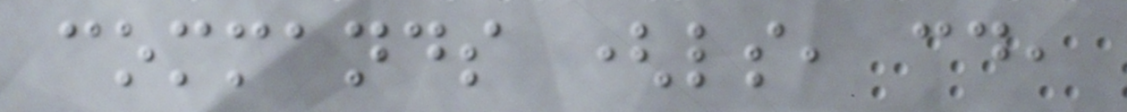commands (ls, cd,
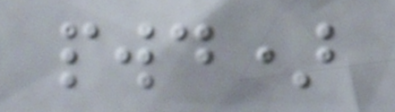pwd)
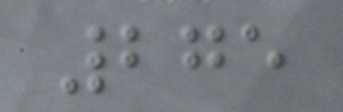275
